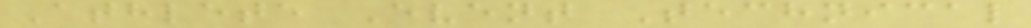Athlete Event Technical
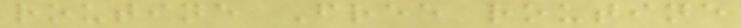routine Free routine
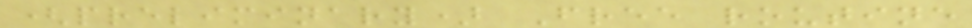(preliminary) Free routine
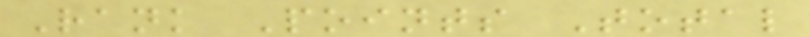Rank Points Total
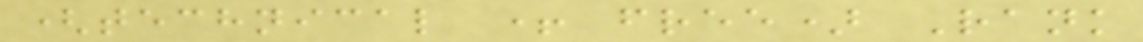(technical + free) Rank
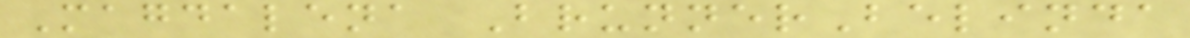Magdalena BrunnerBelinda
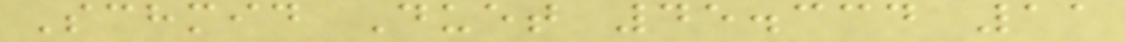Schmid Duet 45.334 11
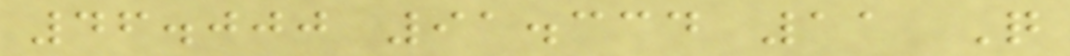46.000 91.334 11 Q
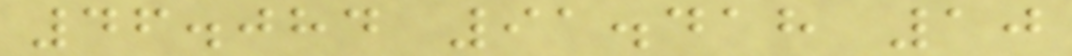46.084 91.418 10
